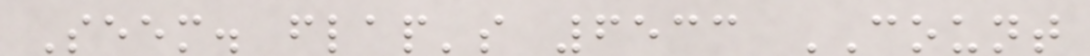Seem. flap's 6533 COUNT
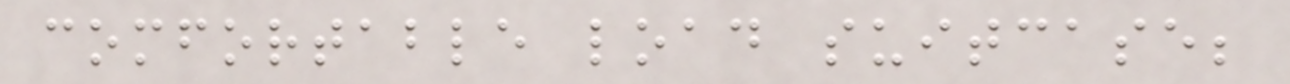comfortable load suitcase;
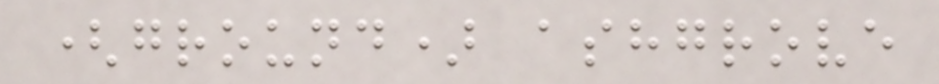(ground) ashgrove
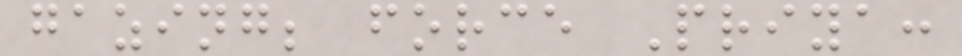gazing; force Priya:
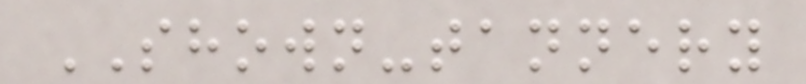SHOWN-tannery
